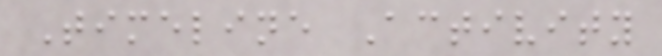Timeline Activity
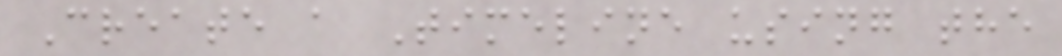Create a Timeline using the
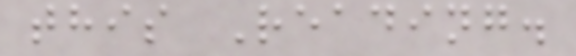this Reading.
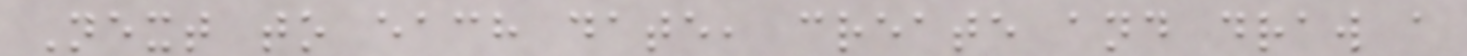Next to each date, create and draw a
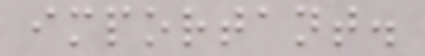important.
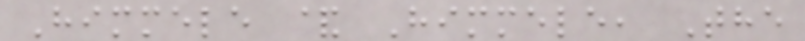Himmele & Himmele, The
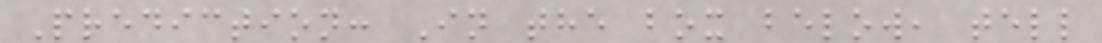Prediction: In the box below, tell
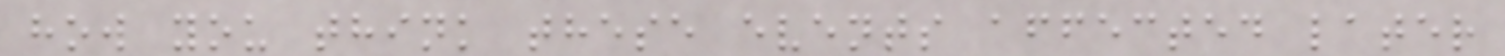how you think these events affected later
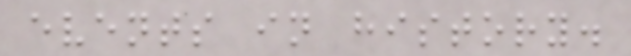events in history.
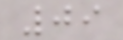09
